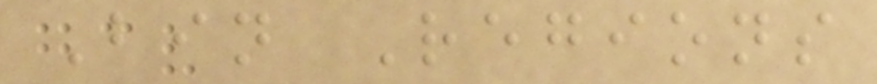Bin Regions
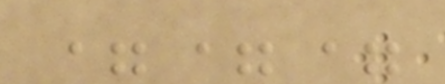===
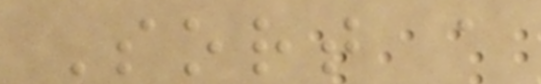Sort a
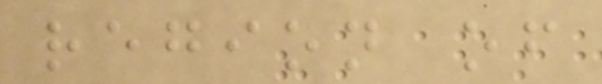region of
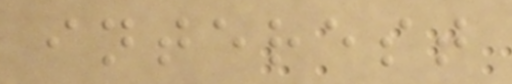interest
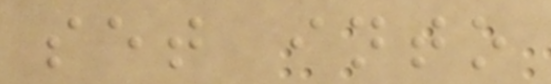set into
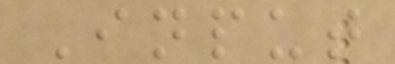Input
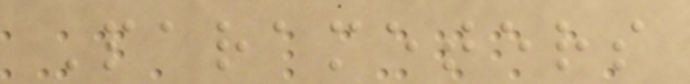Parameters
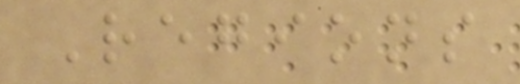Regions
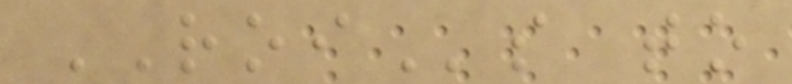ROIs to
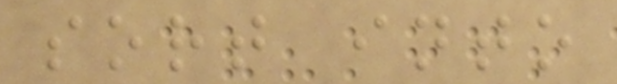sort into
